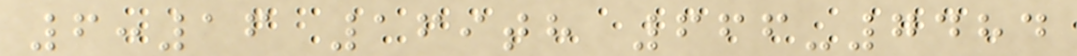6:16 169th 666-7484
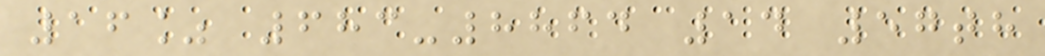16% 683-8864 14 57th
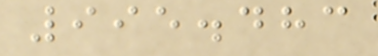995.483
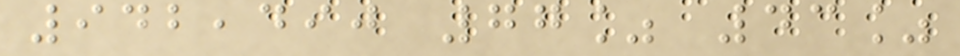942,490 77% 43%
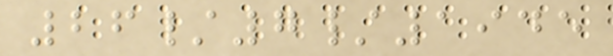26/7/1945
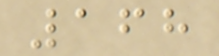168
